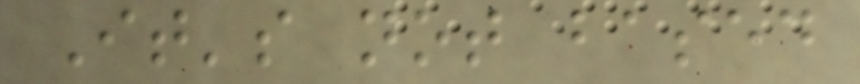It's not based
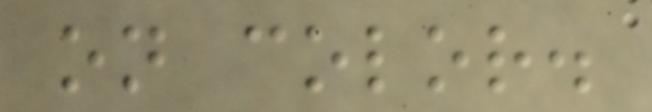on color.
